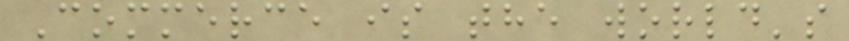Commerce is the world's
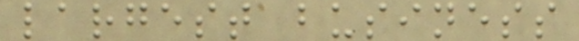largest business
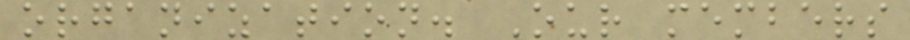organization. Our members
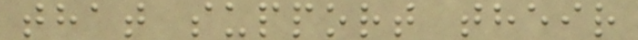that support their
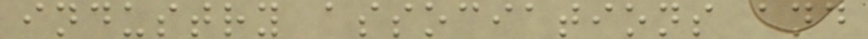industry associations and
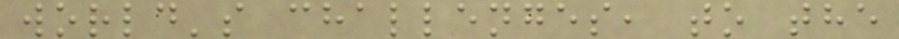world's challenges, to the
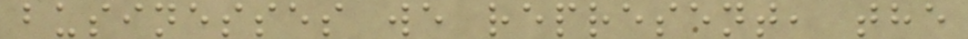businesses we represent, the
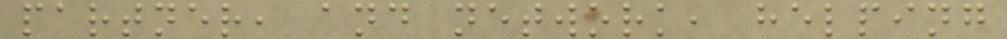partner, and network, helping
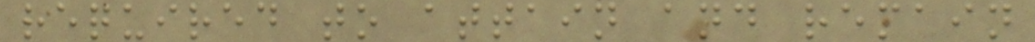required to attain and remain
